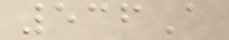536A
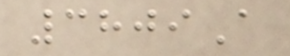3809A
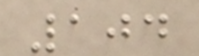104
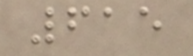615
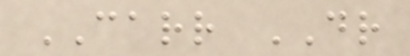CARR DR
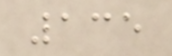135
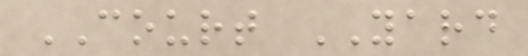COURT YARD
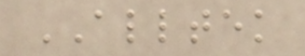ALLTEK
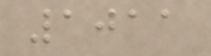1011
